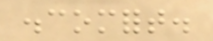discomfort.
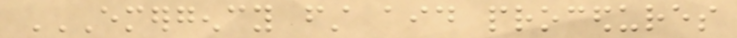EMERGENCY FIRST AID PROCEDURES
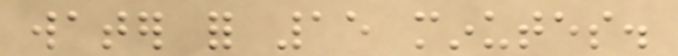water for 15 minutes.
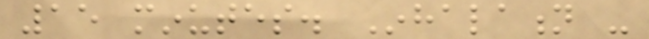15 minutes. Inhalation -
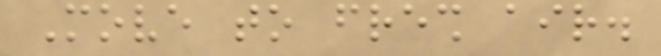Move to fresh air.
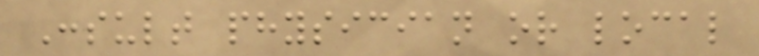Consult physician or local
